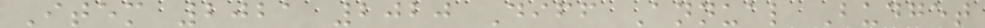Item 2021 2020 Diff Annual Budget
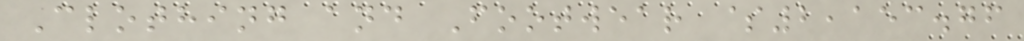Clothing and Footwear $2,153.76
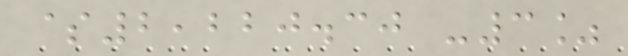$2,220.30 -3%
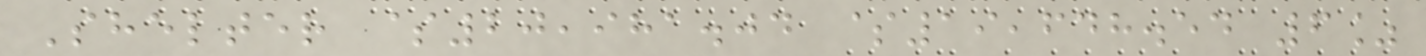Shelter $20,981.04 $19,648.54 6%
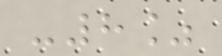-8%
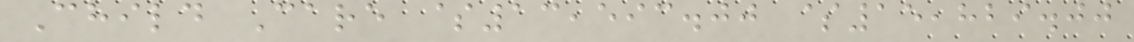Child Care $13,593.00 $15,829.00
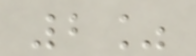2%
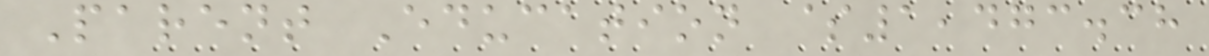Parent Education $1,473.38
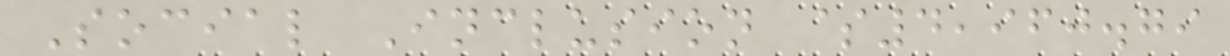Social Inclusion $4,960.79
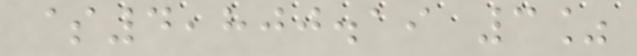$4,800.19 3%
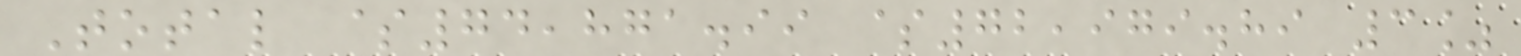Total $74,871.99 $72,979.89 3%
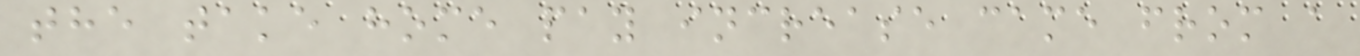the take home pay increase came from a
